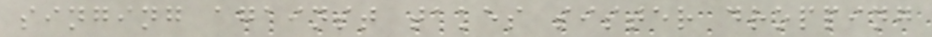singing against takes sister dropping
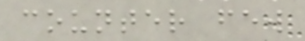counter few
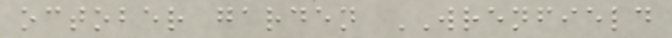october garden WRENFIELD
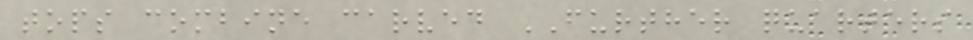tops combine carved FURTHER quarters
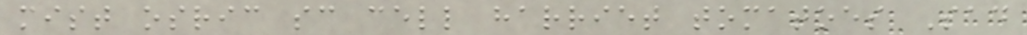mist osric sc cell harriet tomatoes Sad
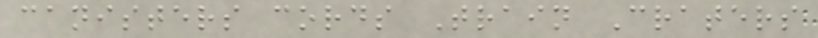canisters cords Train Craters
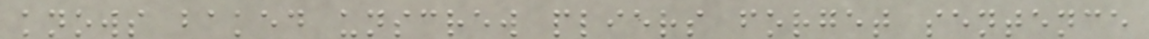knows baked unscrew pliers forget sentence
